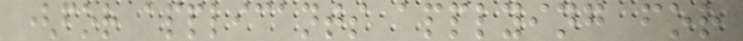(for applicants applying for
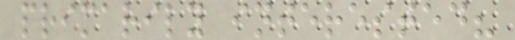primarily interested?
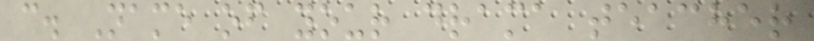c. Name of your drama teacher
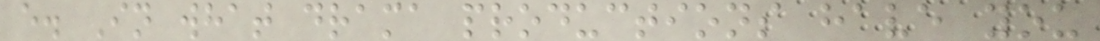e. In what drama productions have you
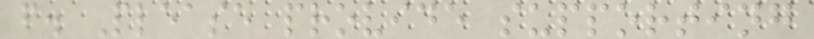f. Please provide supporting
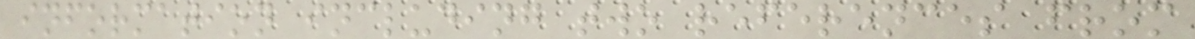information including two references from
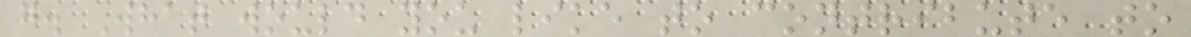g. What would you like to contribute to
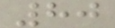80
